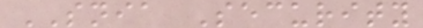SNIA Security
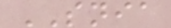SNIA
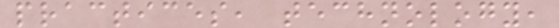practices, technology,
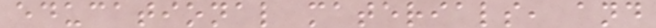educational materials, and
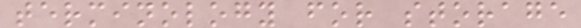terminology for storage
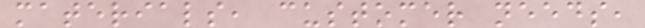materials, customer needs,
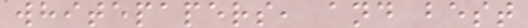whitepapers, and best
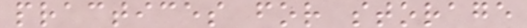practices for storage
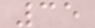35
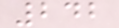242
